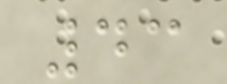43
